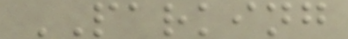PARKING
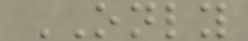ONLY
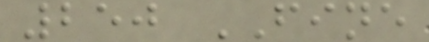250 FINE
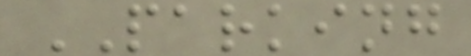PARKING
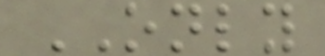ONLY
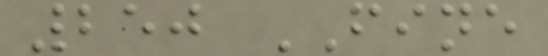250 FINE
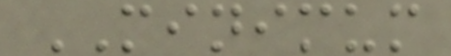MINIMUM
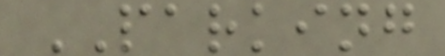PARKING
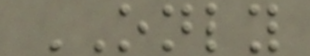ONLY
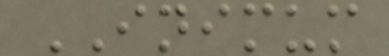INIMUM
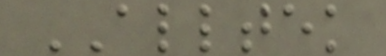ALLTEK
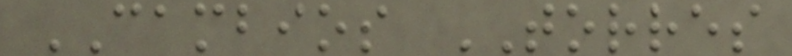CAMBIOS TORRES
